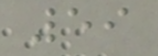59
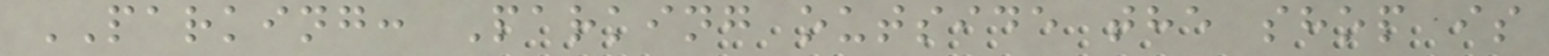PARKING: Parking outside the shop is
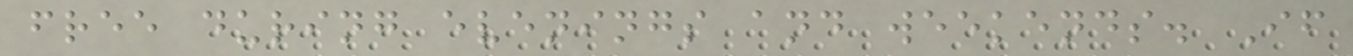free during evenings and weekends. If
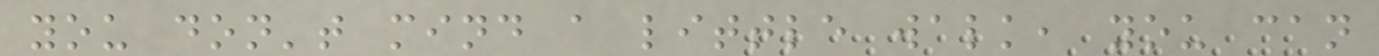you don't mind a little walk, you can
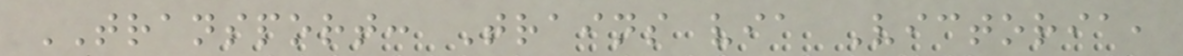TRANSPORT: Trains via Victoria,
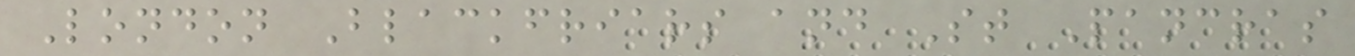London Blackfriars and St Pancras
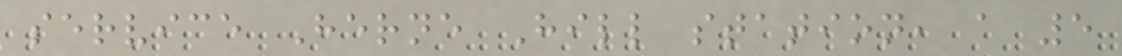service Herne Hill station, a 5
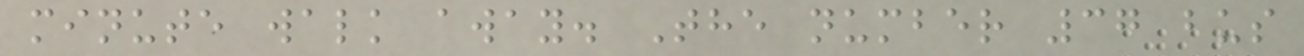minute walk away. The number 37 bus
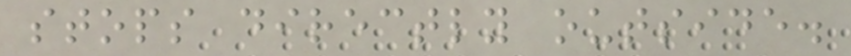stops directly outside.
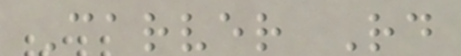Carver Rd
